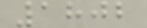1802
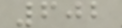602
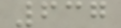637
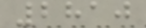2810
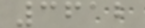3612
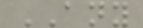ANY
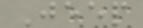Jeep
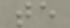te
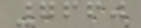7660
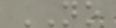NO
